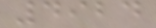4924
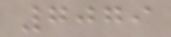7079
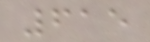615
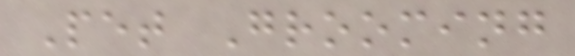Pet Grooming
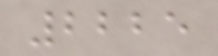2225
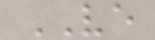VE
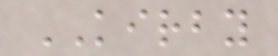KIRBY
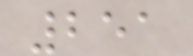251
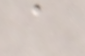a
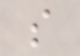s
